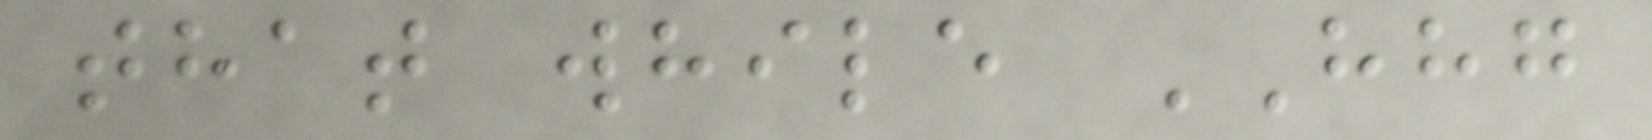that while HHG
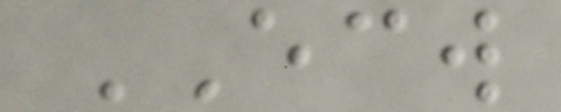ECW
